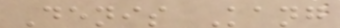Denis Kang
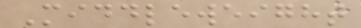Middleweight
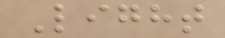Light
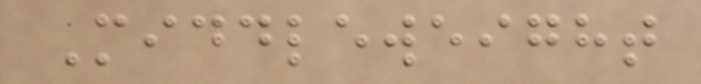Middleweight
